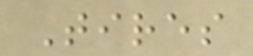Tires
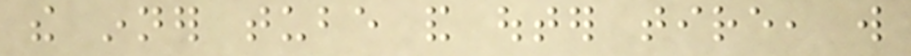the inner tube and outer tire, will
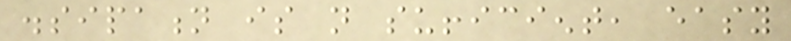dissipation is not sufficient, easy
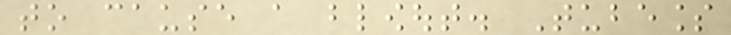to cause a blowout. Tubeless
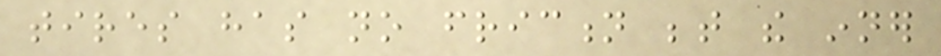tires has no friction between the inner
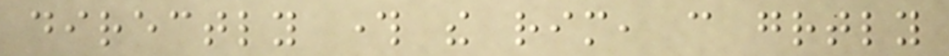directly through the rim, can greatly
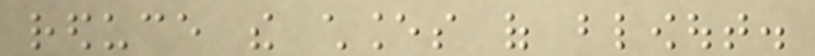reduce the chances of blowout.
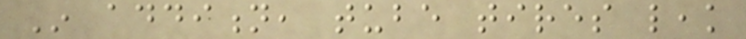In addition, tube tires leak
